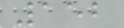152
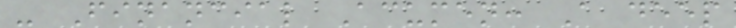- Financial Acumen: A deep
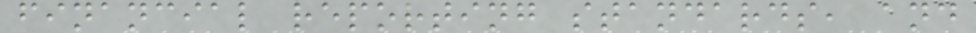financial reporting standards, and
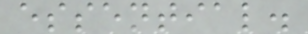essential.
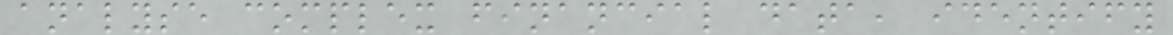analyse complex financial data, identify
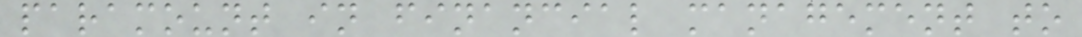paramount in financial management to
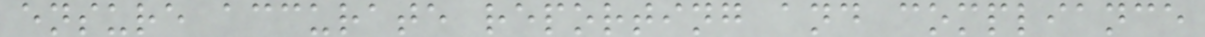ensure accurate reporting and compliance
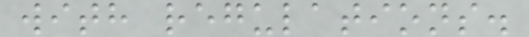with regulations.
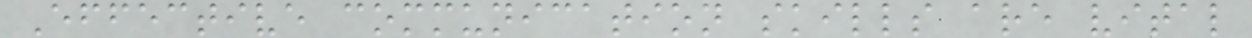Effective communication skills are vital
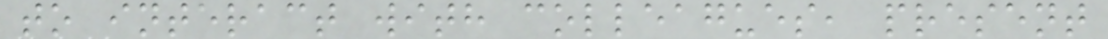to interact with colleagues, present
